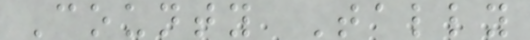County Tally
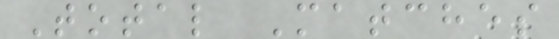Total Matches
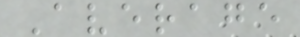Average
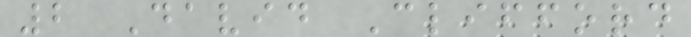2 David Clifford
